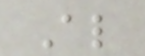Also
